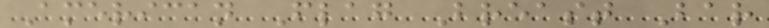American Flag Breast Bar
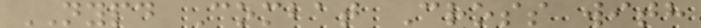NYPD Combat Cross with
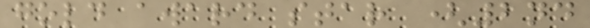gold award star (2nd
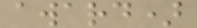award)
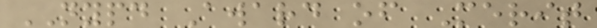NYPD Award of Merit
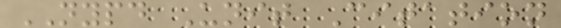NYPD Unit Citation
